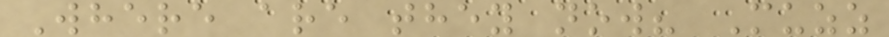Where are they now? Muzz
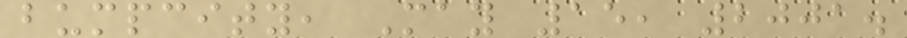bumpcity, May 15, 2001.
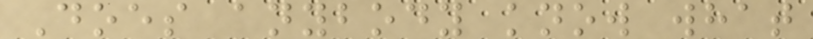Does anybody know what
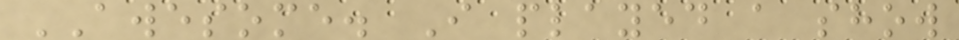AWESOME. I played a show
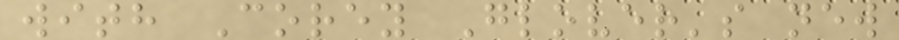with Corey Glover's new
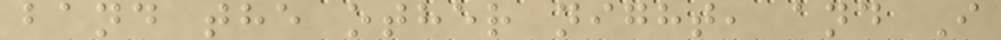band the other night, and I
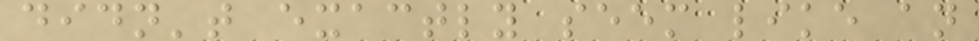didn't exactly seem like an
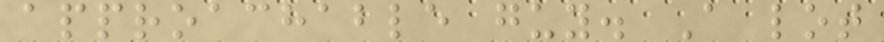approachable guy. A lot
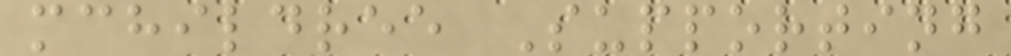mchildree Supporting
